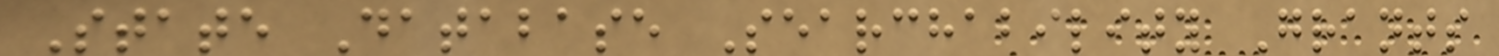State Database Searchability Grants
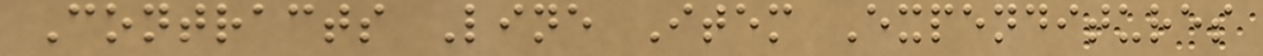Contracts Line Item Expenditures
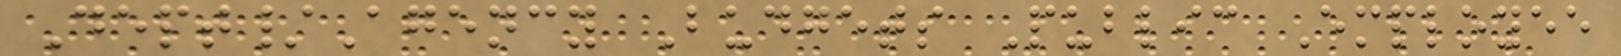Dept/Agency Budgets Public Employee
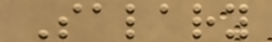Salary
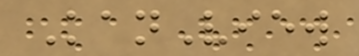KanView
